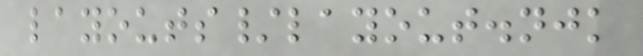layouts/layout.njk
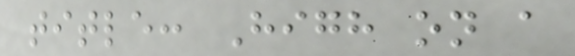title: High on a
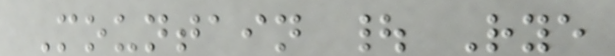Mountain | Rye
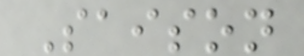Saison
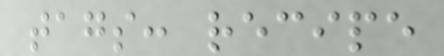tags: recipe
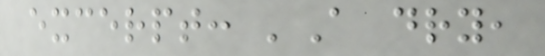excerpt: 'A dry,
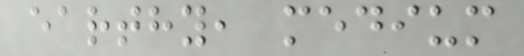earthy, medium
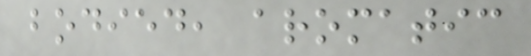bodied, aromatic
